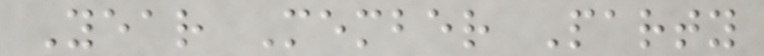Year Member Party
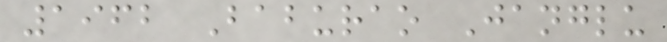1962 Baburao Janglu
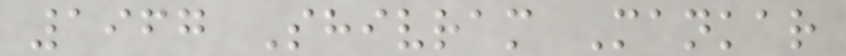1967 Shivram Mankar
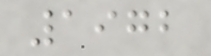1972
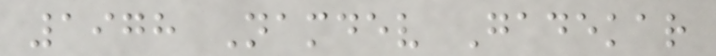1978 Namdev Gadekar
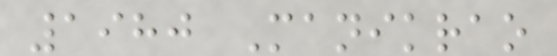1980 Manikrao
